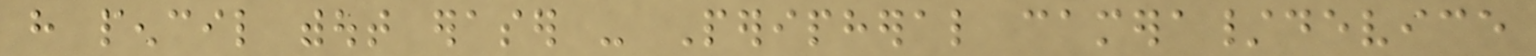have pencil without eraser - Peripheral camera/device
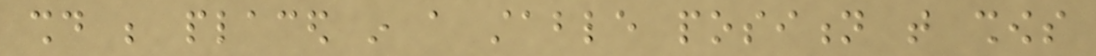should be placed in a stable position that shows
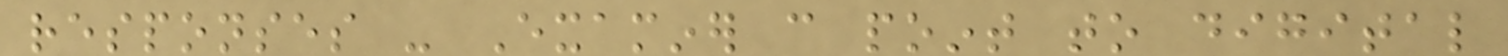responses - Examiner can point to digital
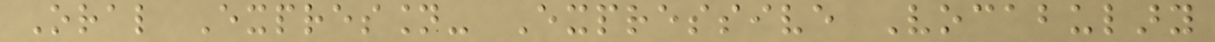Oral Expression- Expressive Vocabulary
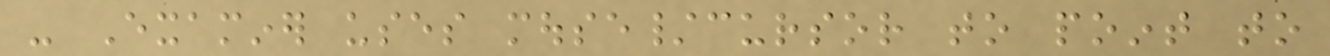- Examiner uses mouse/cursor to point to
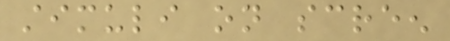stimuli on screen
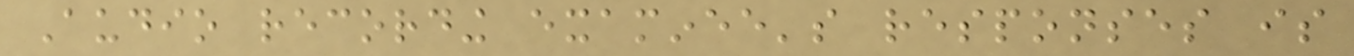Audio recording examinee's responses is
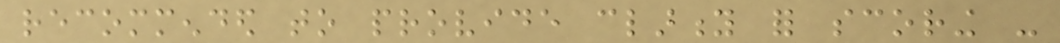recommended to provide clarity for scoring -
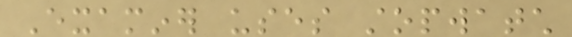Examiner uses stopwatch
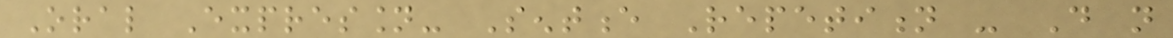Oral Expression- Sentence Repetition - Do not
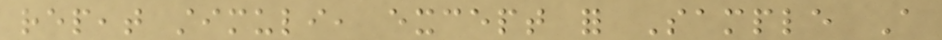repeat stimuli, except for Sample A
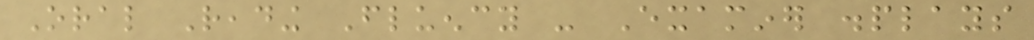Oral Reading Fluency - Examiner displays
